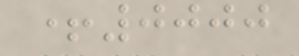+0000
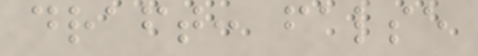draft: false
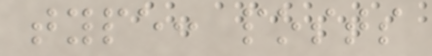type: posts
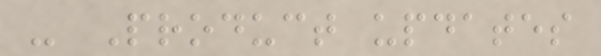- Product updates
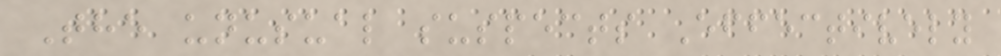The unusual suspects Effectively
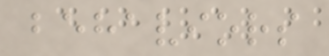behaviors
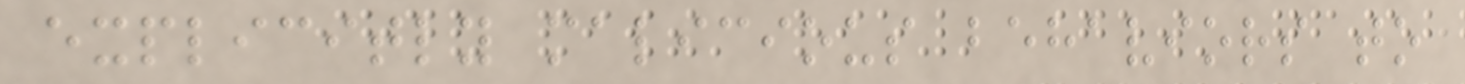explicitly malicious behaviors to
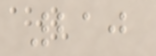210
